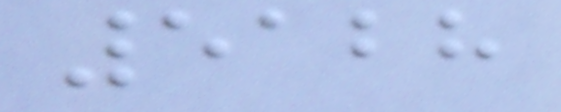5128
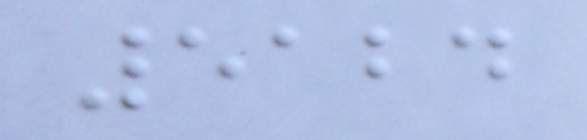5124
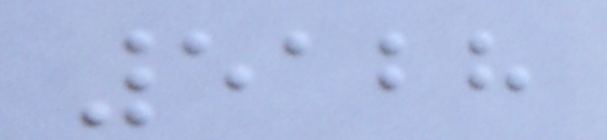5128
